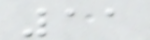11
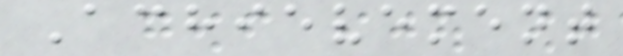Achievement
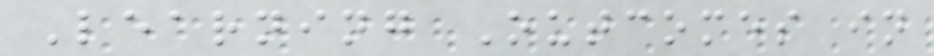Learning Outcomes in
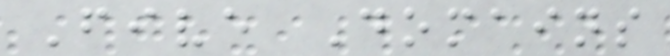Five Domains
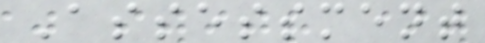Assessment
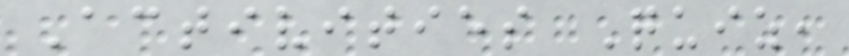Activities Quiz,
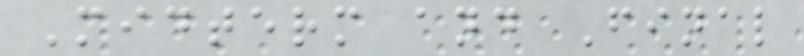Midterm and Final
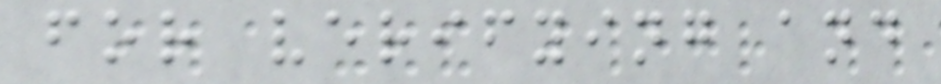for verifying and
